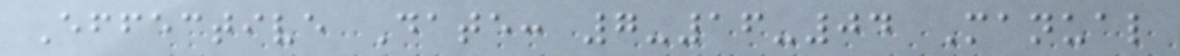Effective Date: 7-16-04 Manual
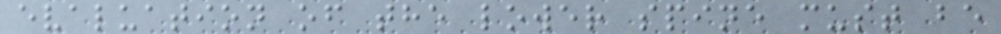evaluation of the lower spine must be
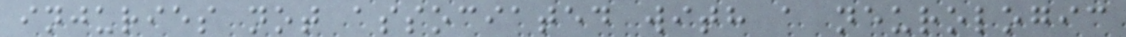injuries not associated with a neurologic
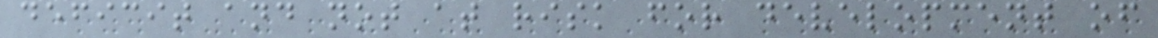deficit and not at risk for development of
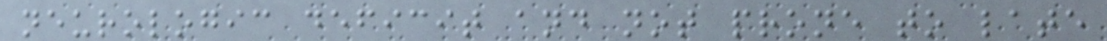neurologic deficit and not prone to late
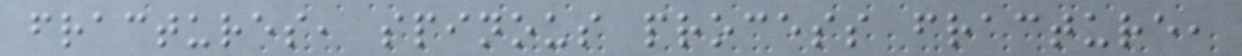fractures, spinous process fracture,
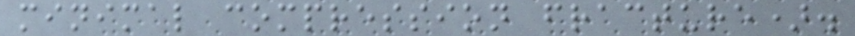minimal compression fracture).
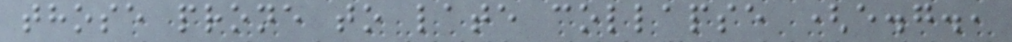those prone to late collapse (e.g.,
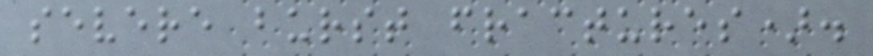severe burst fractures).
